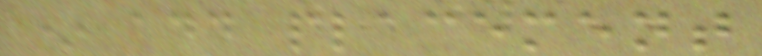* add placement
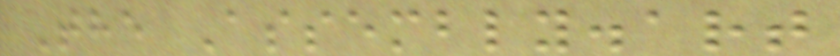The Assembly.art
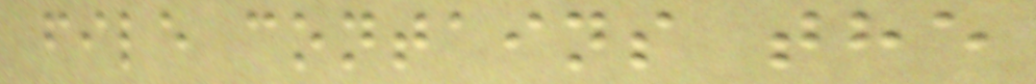file contains the
